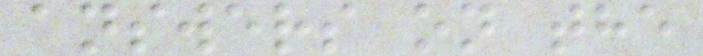answers on the
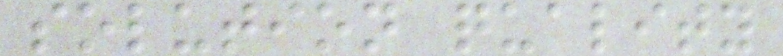solution quality
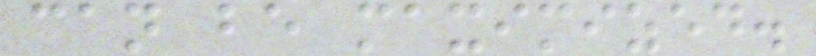can be maximized.
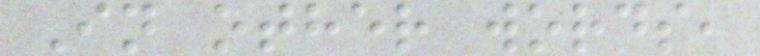In other words,
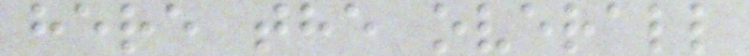here the overall
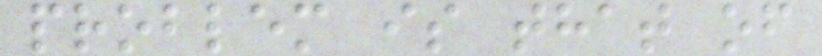problem is that of
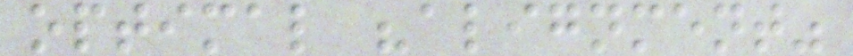optimal "alignment"
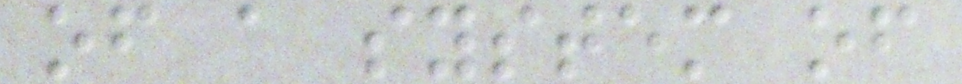of a system of
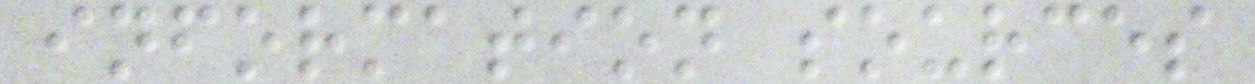information sources
